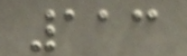113
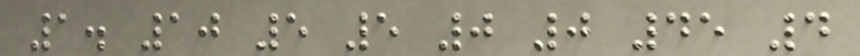1. 10 5 5 0 0 45 4
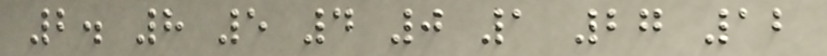2. 8 5 4 0 1 27 12
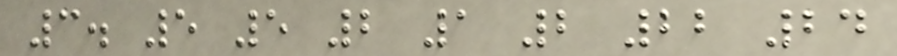3. 5 5 2 1 2 22 24
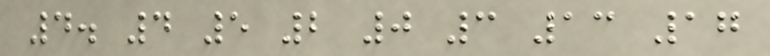4. 4 5 2 0 3 13 17
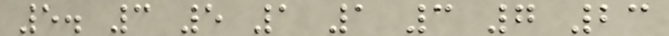5. 3 5 1 1 3 7 23
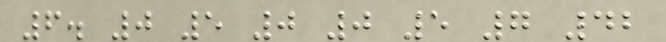6. 0 5 0 0 5 7 42
